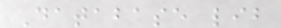Database lib
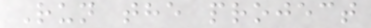Run the project
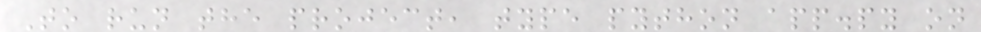To run the project, type python app.py on
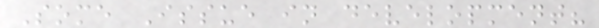Some Issue in development?
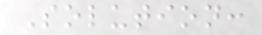Solution:
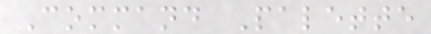Command Palette
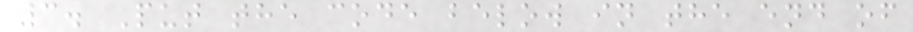3. Put the code below in the end of
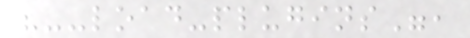"--load-plugins",
